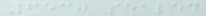6530 sealed
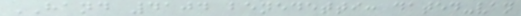HAND 4104 benedetti: dated-van
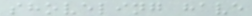shoveling have
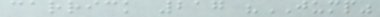carrick 217 "JUMP"
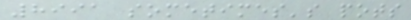8991 sometimes's pots
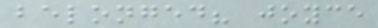belonged? joyce
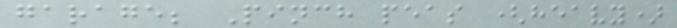garage; Pinch peas (heavy)
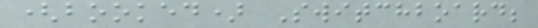(booked) Switchboard;
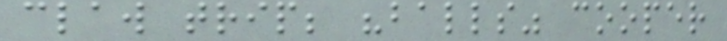claw trip; "balls" cooper
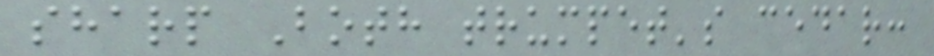sharp Both trumpet's cedar:
